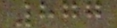877
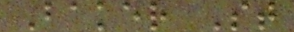Baker St
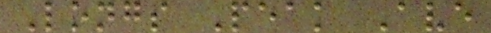Longs Peak Ave
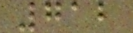712
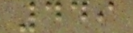449
